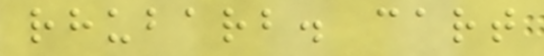rhubarb. cart
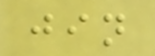jin
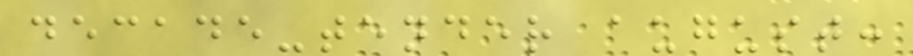decade-tender august:
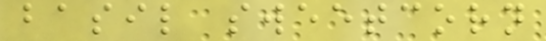basil sweetcorn
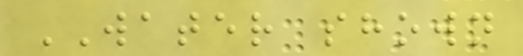WATER shown
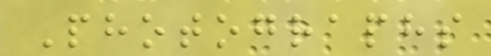Photographs
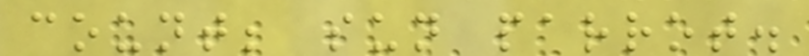count; sun parrot.
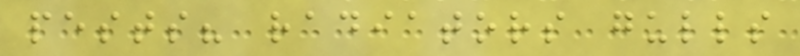pests? radiators gulls
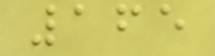165
